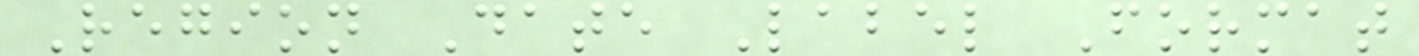Region Date Label Format
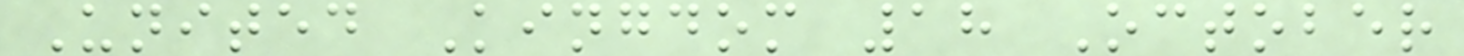United Kingdom 18 October
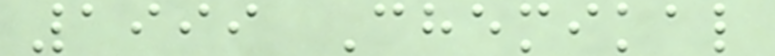1999 Chemikal
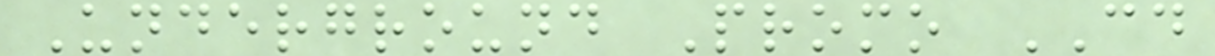Underground Promo CD
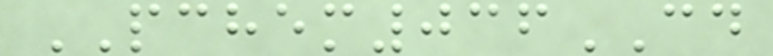PCHEM036CD
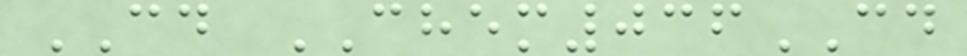CD CHEM036CD
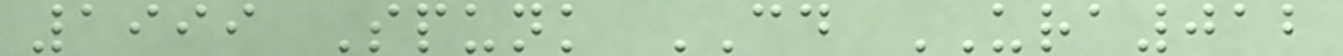1999 Spunk CD URA012
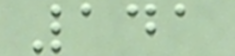141
